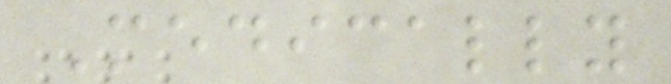Medically
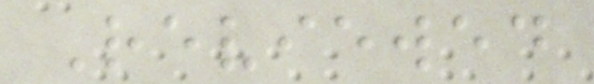Reviewed
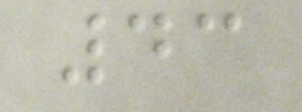43
